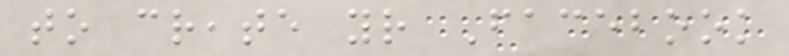to create your Facebook
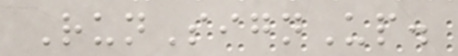RunSignUp.
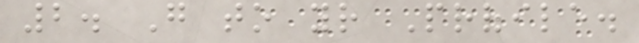2. Go to your Profile.
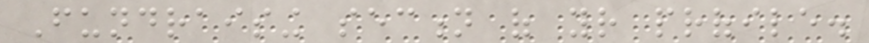Fundraising section of your profile.
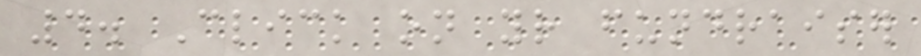4. Click on your fundraiser
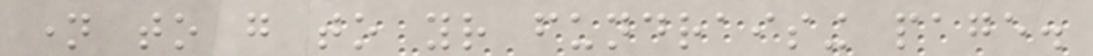name to go to your fundraising page.
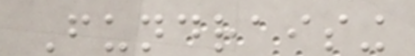Fundraising
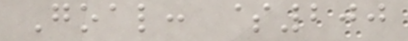Goal: $200
